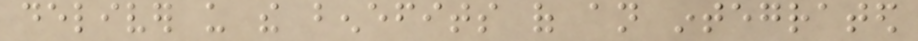deliver us the benefits of an integrated
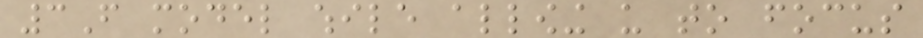3F model while allowing us to focus
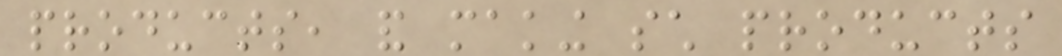products, and making such products
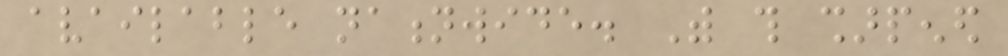available nationwide. With this sharpened
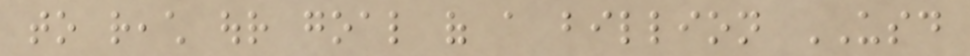to reach our goal of a billion USD
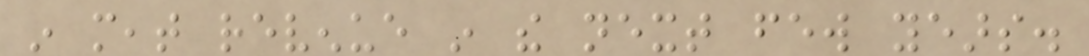in meat revenue in the next few years.
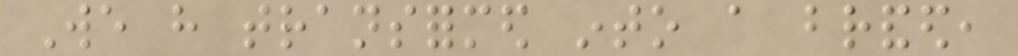We have transformed into a branded,
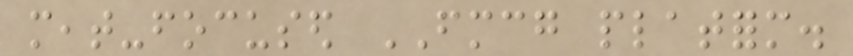meat-focused FMCG platform.
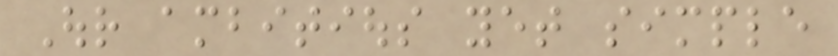Our ambitious yet simple
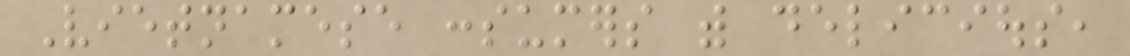Vietnamese consumers with delicious,
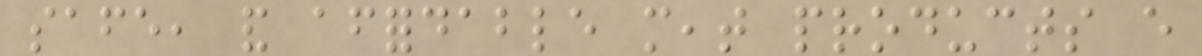safe, and affordable meat products every
